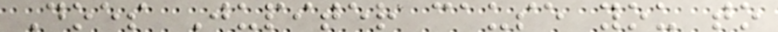Does Jupiter cause you to
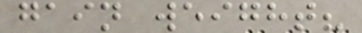gain weight?
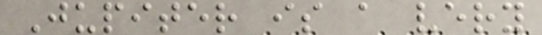Jupiter is a very
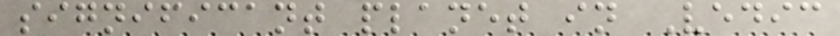significant planet in Vedic
